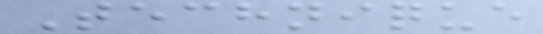Technique
